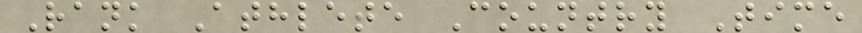Rank Athlete Country Time
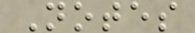Notes
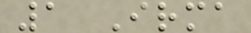1 Irma
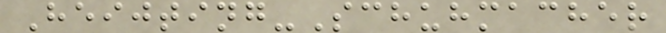Heijting-Schuhmacher
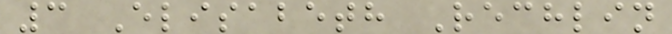3 Elisabeth Rechlin
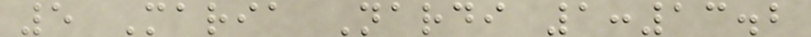5 Maria Nardi 1:13.2
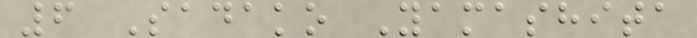6 Sadako Yamashita
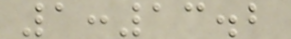1:13.2
